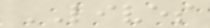LIVES
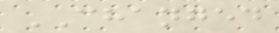CHANGED
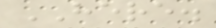HERE.
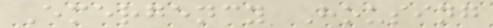Emergency Housing
